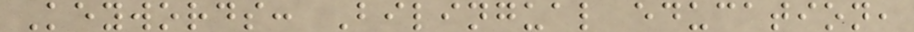Keywords: Bilingual education,
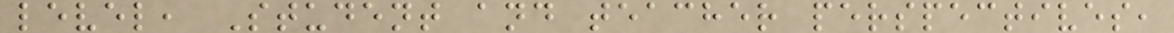level, Student and teacher perspectives,
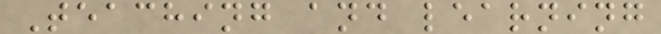Teaching and learning
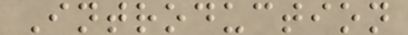Introduction
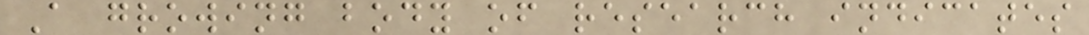A growing body of research indicates
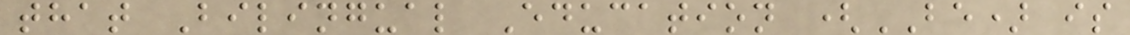that Bilingual Education (BE) is
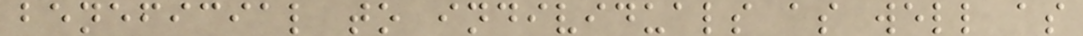beneficial to individuals as well as
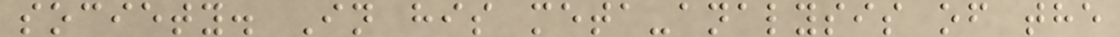society. In his meta-analysis of the
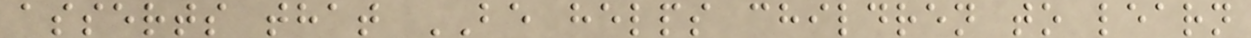asserts that BE helps children to learn
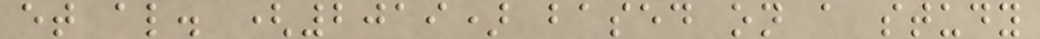et al. (2019) based on a study
